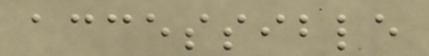accessible
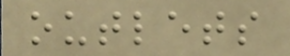outlets
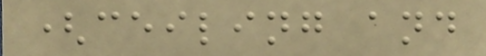(ceiling and
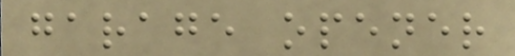garage opener
